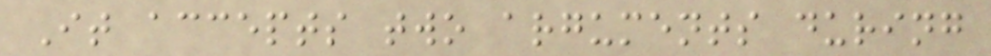It accepts two arguments during
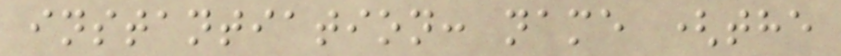instantiation: name (the
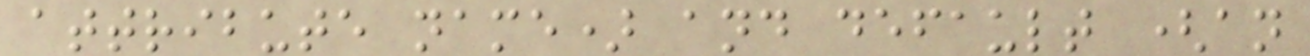attribute name) and default (an
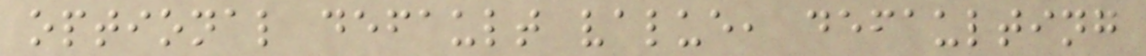optional default value, defaulting
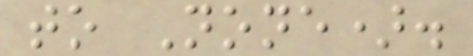to None).
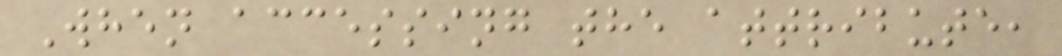When accessing the attribute,
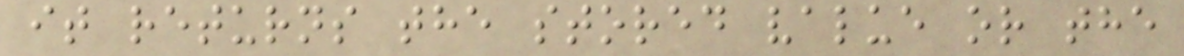it returns the stored value or the
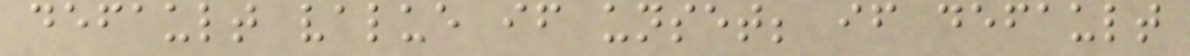default value if unset; if default
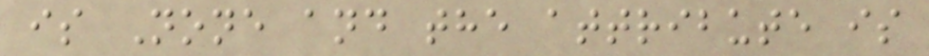is None and the attribute is
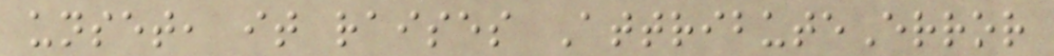unset, it raises AttributeError
